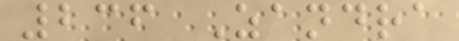236 Zandra
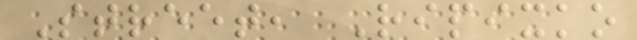Street, Ripixko
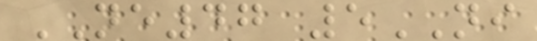NE47 5NI
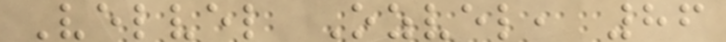Velvel Ozvel, 86
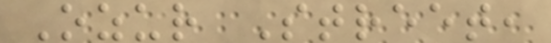Ozur Street,
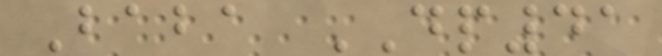Baba DP41
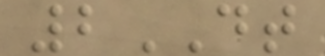2DT
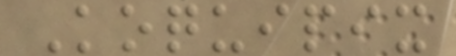Koquipix
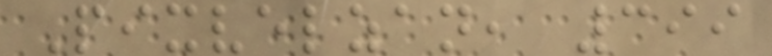Pixvelzan, 399
